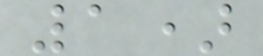1)
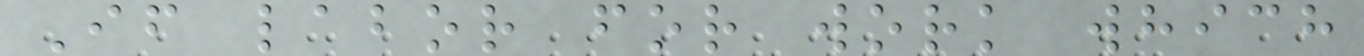If labor for work which
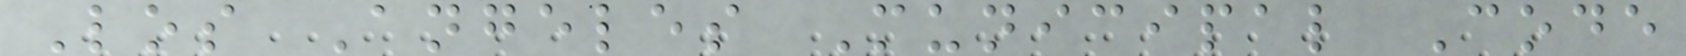Los Angeles Municipal Code
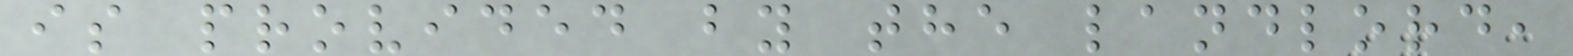is provided by the landlord,
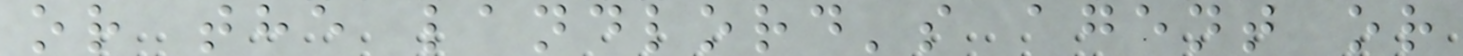or the landlord's agent or
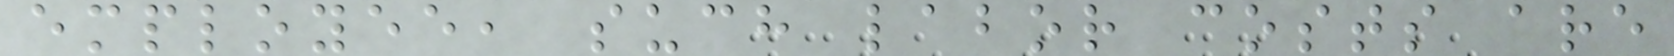employee, such labor costs are
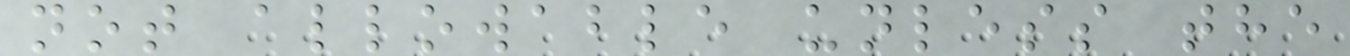not allowable unless the
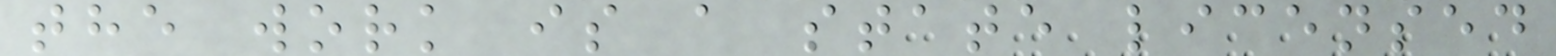the work is a state licensed
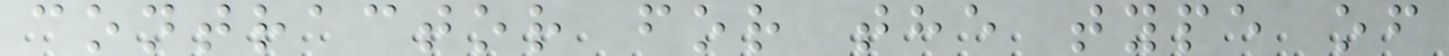contractor for the type of
